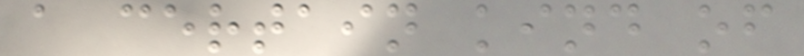a certain kind of
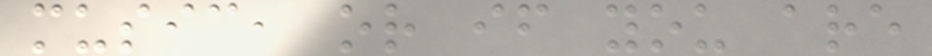music, or if you are
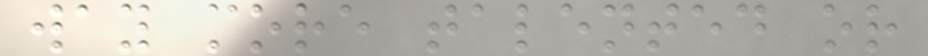way more talented or
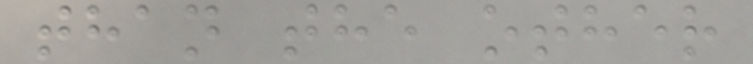than the other
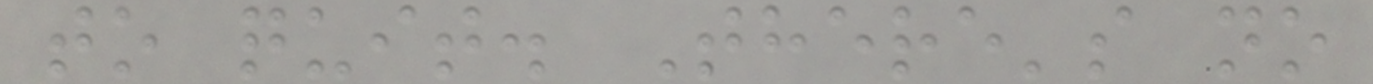to quit. There's no
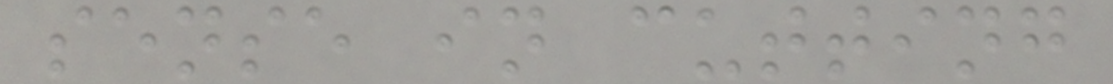sense in cutting
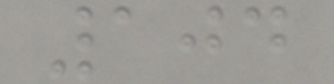104
